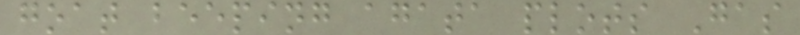goat beeping agata plots Gas
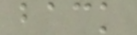back
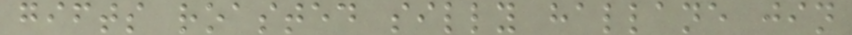gifts roasted silly hallane jin
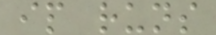ip runs
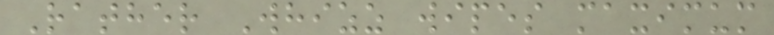Rather Whizz wipes maximum
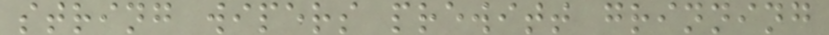string wipers prewitt grinning
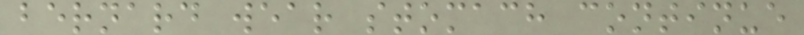bernard wear stomach continue
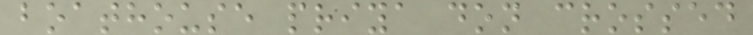boathouse priya don crossed
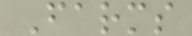Farms
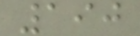190
